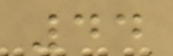44
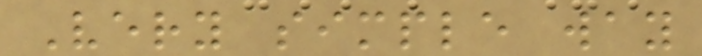Very simple way
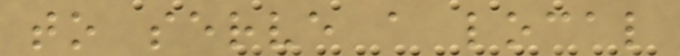to serve a local
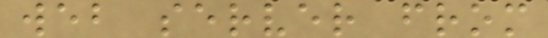web server from
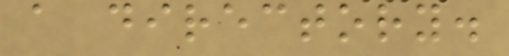a directory.
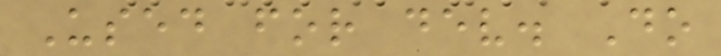Used for dev. Do
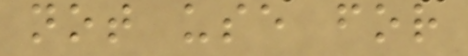not use for
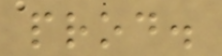prod.
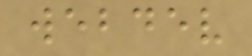webdev
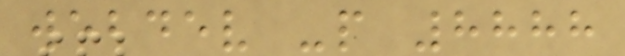webdev -p 8888
